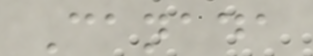Canada
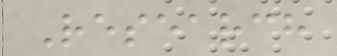Research
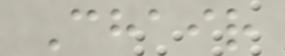Chair
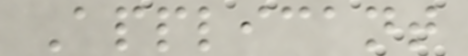Applicant
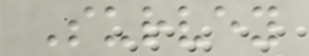Survey
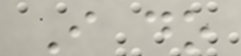I do
